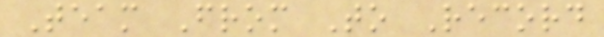Team From To Record
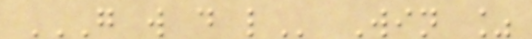G W D L Win %
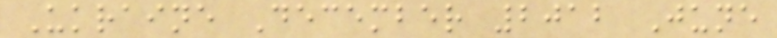Ukraine December 2012 June
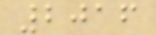2016
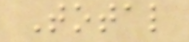Total
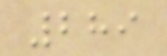289
